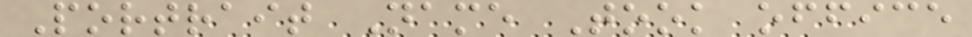Portrait Name Took office
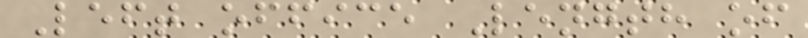Left office Length of
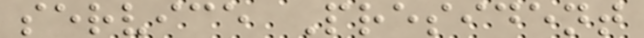service President
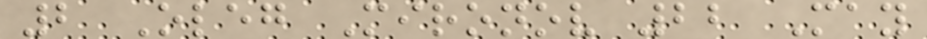2 Oleg Mironov 22 May
